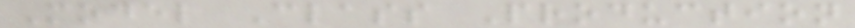Model Class Production
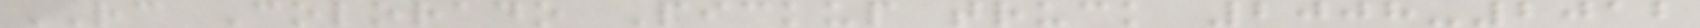RC Colorado Pickup truck 2008-2012
